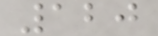120
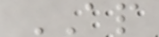AP
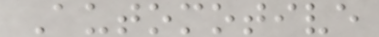Automotive
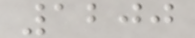1200
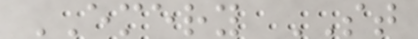EMERY ST
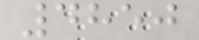4850
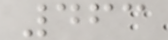463
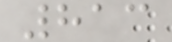813
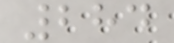284
